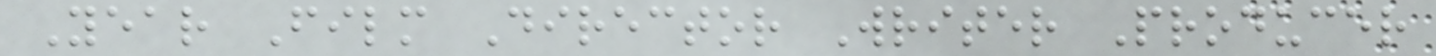Year Film Director Writer Producer
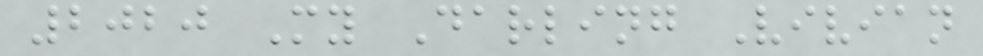2020 My Darling Vivian
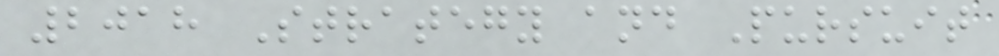2018 Strategy and Pursuit
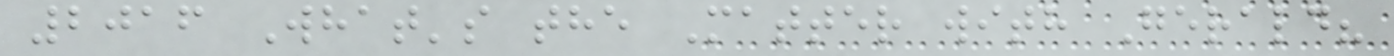2016 What's the Matter with Gerald?
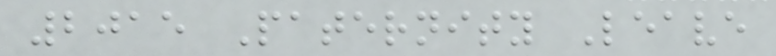2015 Paternity Leave
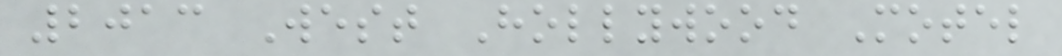2013 West Hollywood Motel
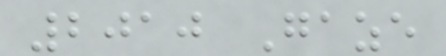2010 Gaze
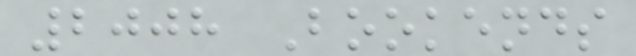2008 Bookends
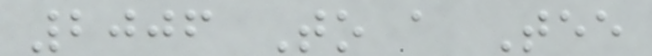2006 To a Tee
